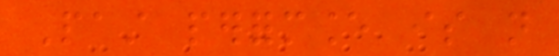Past performance is not
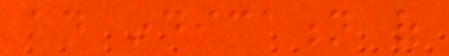an indication of
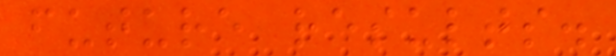future results.
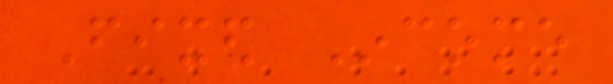Fixed Income
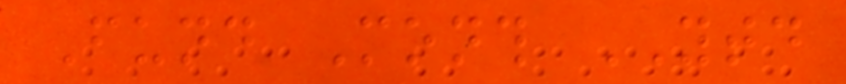Fund Month YTD
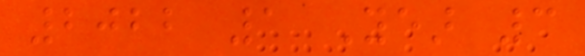2022 1 Year 3
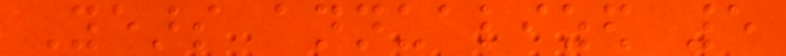Years annualized 5
